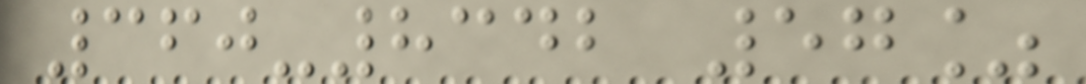360-8342 57%
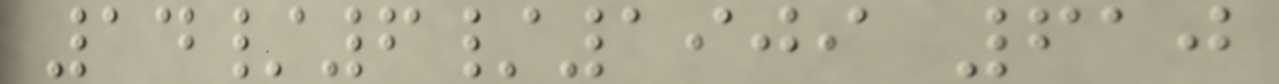14/6/1909 610
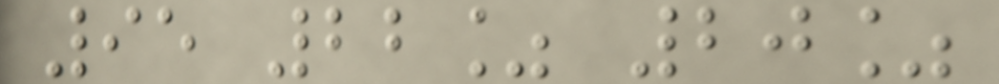95 22% 20%
